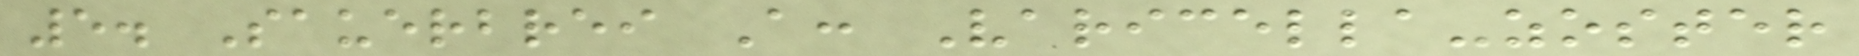5. Sauerbrei A: Varicella-zoster
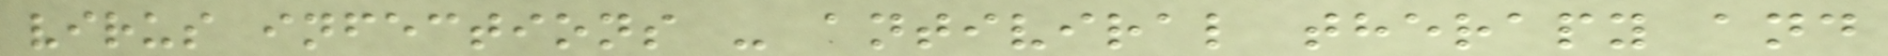virus infections - antiviral therapy and
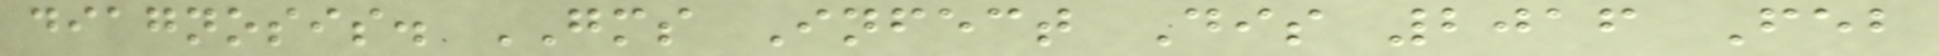diagnosis. GMS Infect Dis 2016 Feb
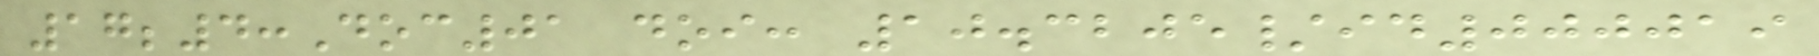17;4:Doc01 doi: 10.3205/id000019
